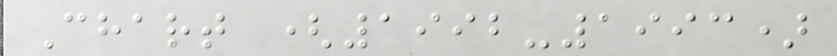Chart (1992-1993)
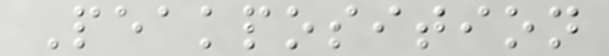Peakposition
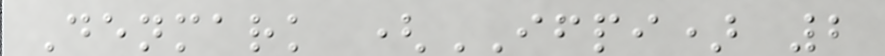Denmark (IFPI) 2
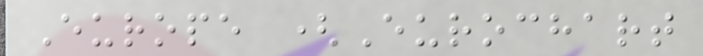Europe (Eurochart
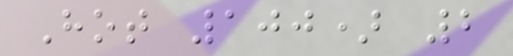Hot 100) 2
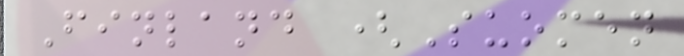Finland (Suomen
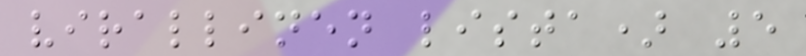virallinen lista) 5
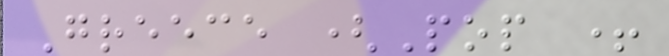Greece (Pop +
